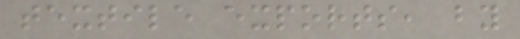textile exports, by
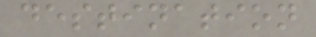destination
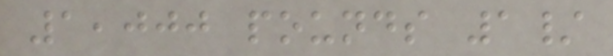1,000 pounds 1/
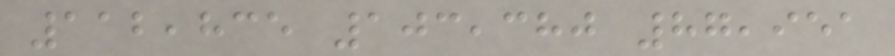112,835 103,380 87,951
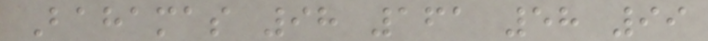Bahamas 98 161 58 99
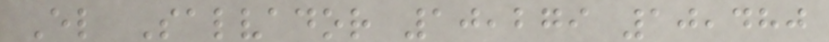El Salvador 10,279 10,480
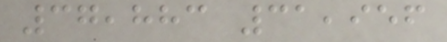37,883 31,956
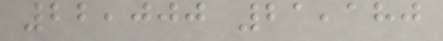22,000 21,180
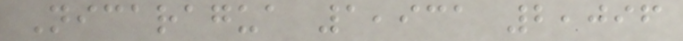Nicaragua 1,931 2,096
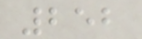252
